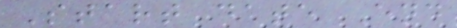Start date End
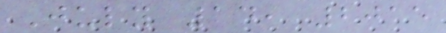July 14, 2015
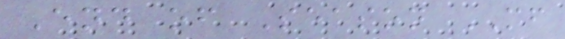End of Season MF
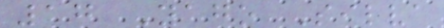17 Yago Silva
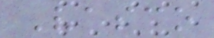Vasco
